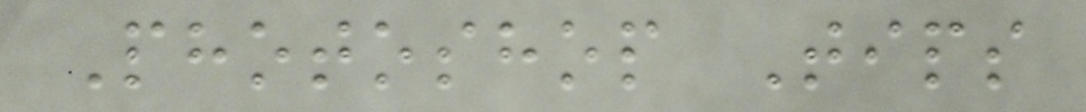Photoshop Tips
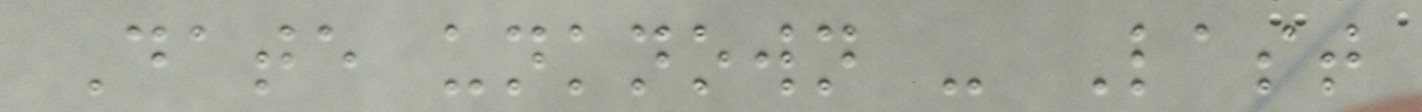Date unknown - Last
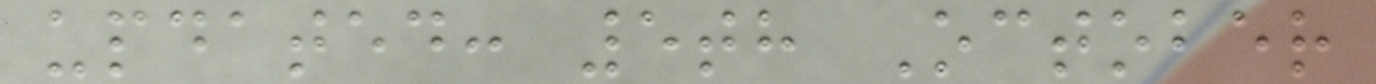updated: 5th October
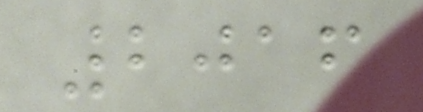2016
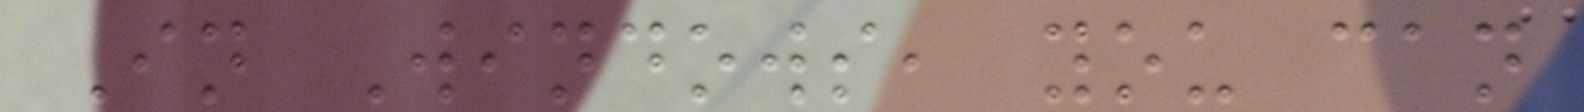In Windows, you can
